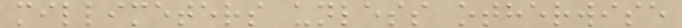millimeters unless otherwise
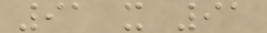91 x 91
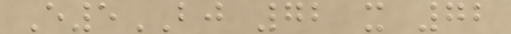E5BJ 72 x 72
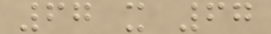67 x 67
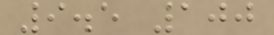9.5 100
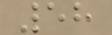58
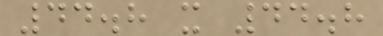44.8 x 44.8
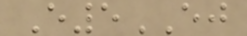E5EJ
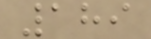189
